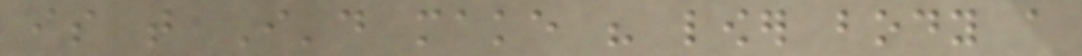is that I'd make his lower body a
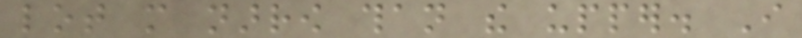lot more narrow than the upper. I
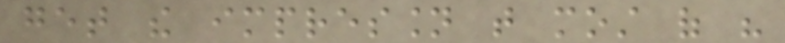get the impression that most of his
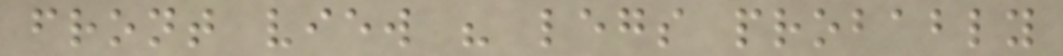front view his legs probably
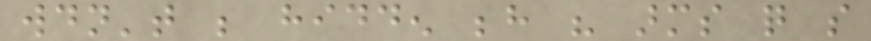wouldn't be hidden behind his arms quite so
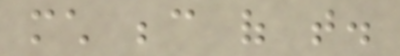much because of that.
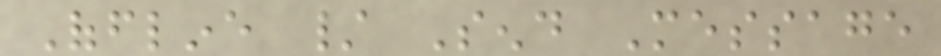Offline / Send Message
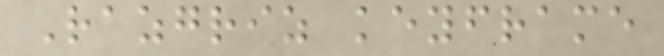Razgriz keyframe
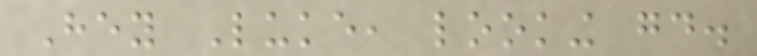Hey Luke, looking good.
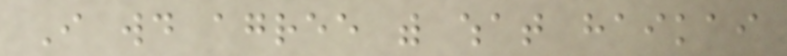I would agree with what haikai
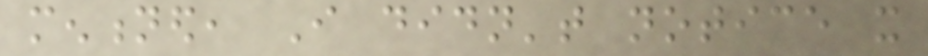mentioned, I didn't notice it
